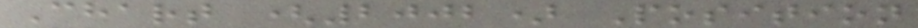Chart (2002) Position
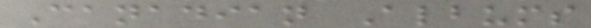Canadian Albums
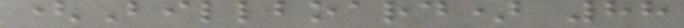(Billboard) 88
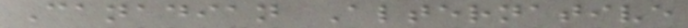Canadian Alternative
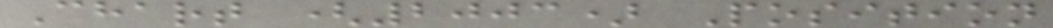Chart (2003) Position
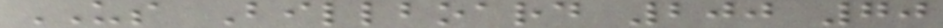US Billboard 200 70
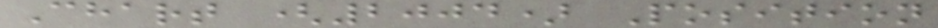Chart (2004) Position
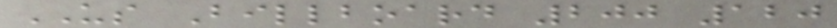US Billboard 200 120
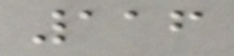116
